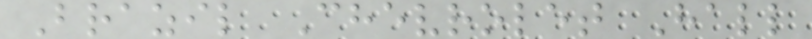Brazil Chevrolet Hall
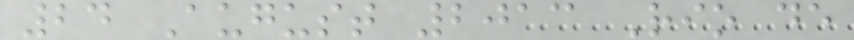24 August 2013 Rio de
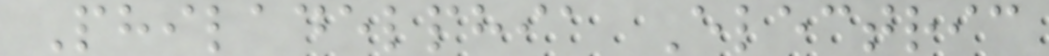Philadelphia Electric
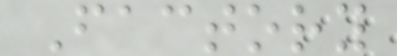Factory
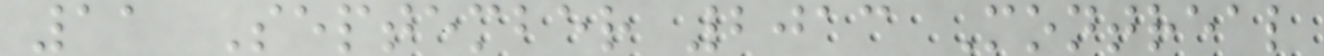11 September 2013 Montreal
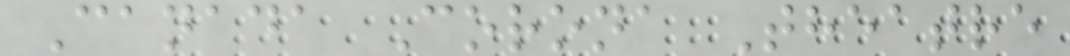Canada Corona Theatre
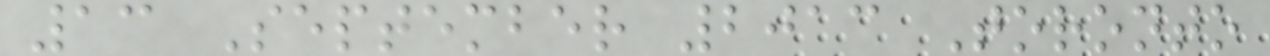13 September 2013 Toronto
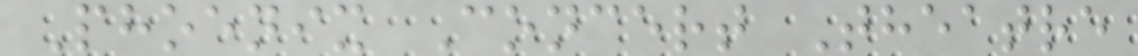Phoenix Concert Theatre
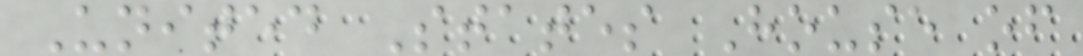United States House of
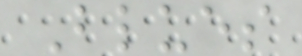Blues
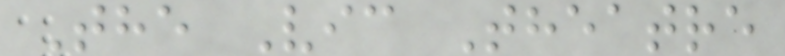The Vic Theatre
